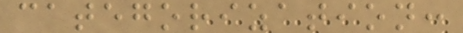categorization:
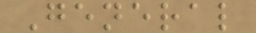General
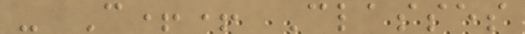- C++ Classes
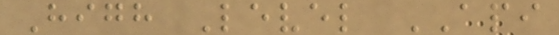High Level API
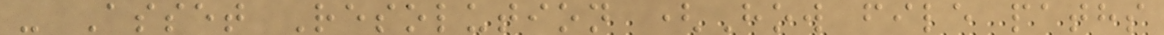- Asset Resolution (How file paths
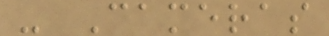- Cameras
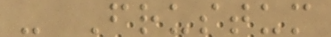- Frustum
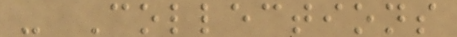- Collections
